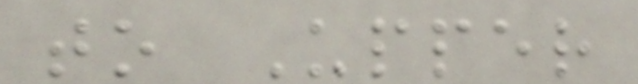to Upper
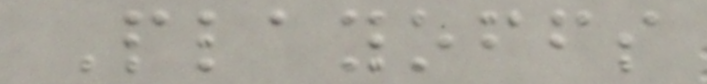Playoffs
